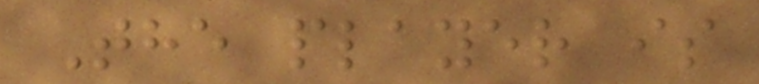The player is
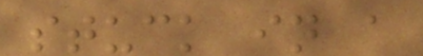stuck in a
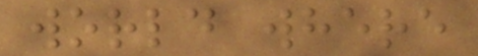world where
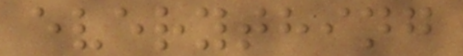everything
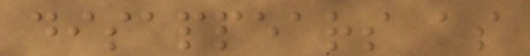disappears as
